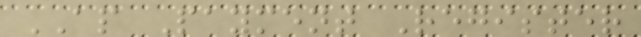AP Payment Register
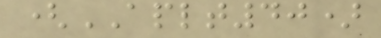(APLT40)
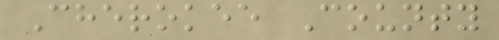Cherokee County
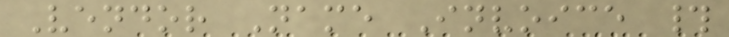Vendor Name Invoice #
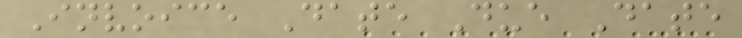Invoice Date Due Date
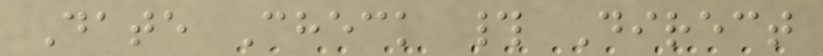Date Check # Direct
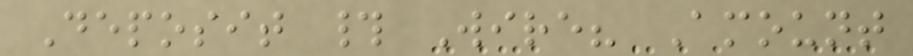Deposit # Wire? Amount
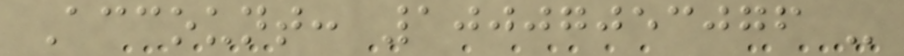Account: 10007053076 -
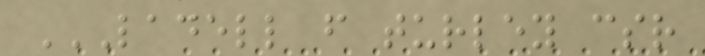LADELL F TURLEY CSR
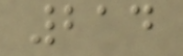214
